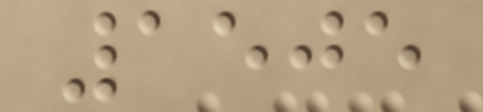1505
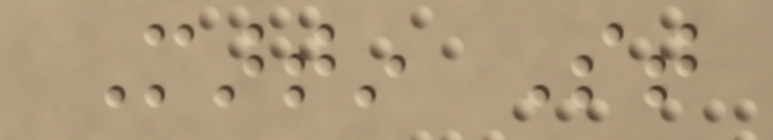Martin St
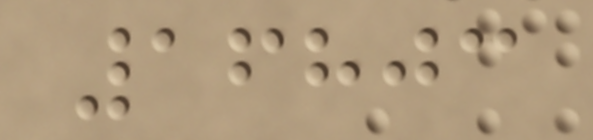16803
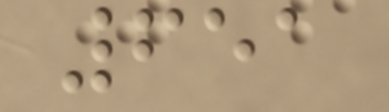651
